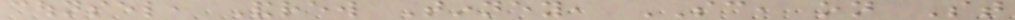counsel, Andrew Tinney, SC, on St
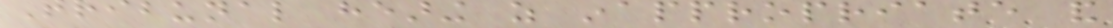Tribunal hearing as inappropriate and
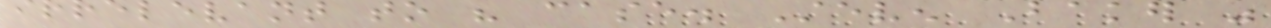irrelevant to his case. Steven Baker was
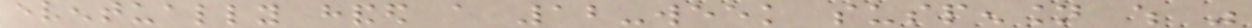eventually handed a 12-week suspension which was
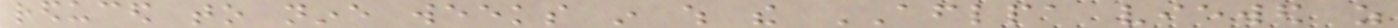reduced to nine weeks in which the AFLPA viewed as
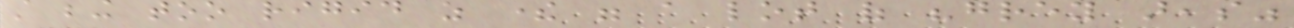still being too rigid as there were a lot of "grey areas"
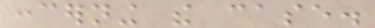concerning the case.
